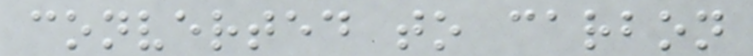converted to carbon
